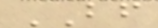BF
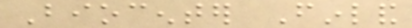Biocenter Finland
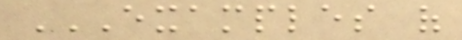EXAMPLES OF
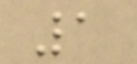1
